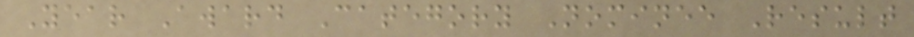Year Award Category Nominee Result
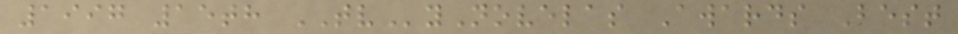1997 15th TVyNovelas Awards Best
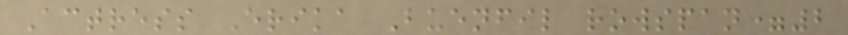Actress Erika Buenfil rowspan=2
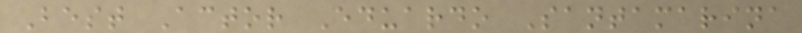Best Actor Eduardo Santamarina
